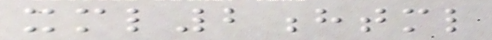xml2html
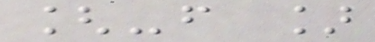[-f ]
